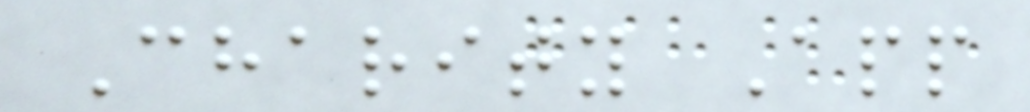Charity App
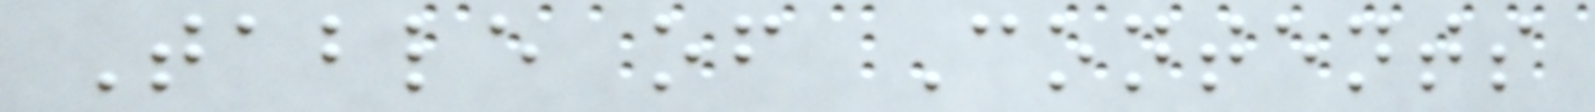Table of Contents
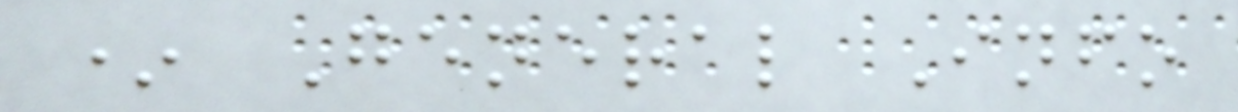* General Info
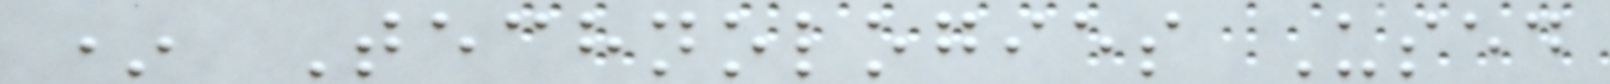* Technologies Used
